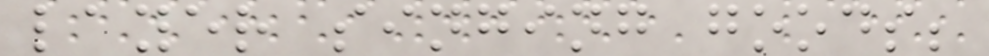layer singing goods;
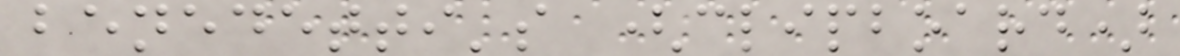benedetti's (clipboard)
